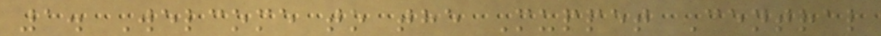1. Welcome to the Muppet Central
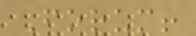Forum!
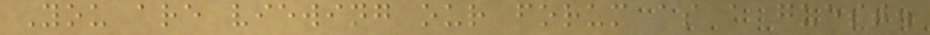You are viewing our forum as a guest.
